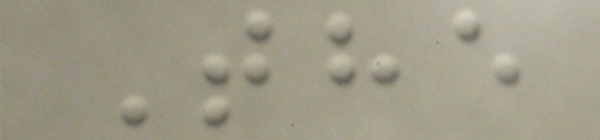The
